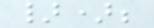});
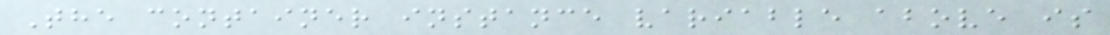The container instance variable above is
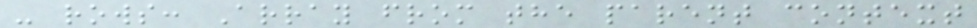- rows: Array from the parent context
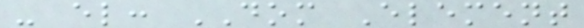- el: DOM Element
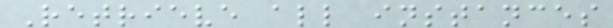Retrieve all instances
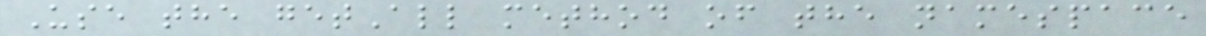Use the getAll method of the namespace
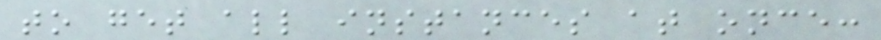to get all instances at once:
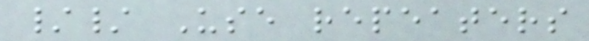// Use repeaters
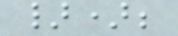});
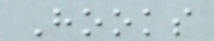Hooks
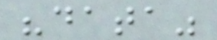"data"
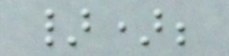});
